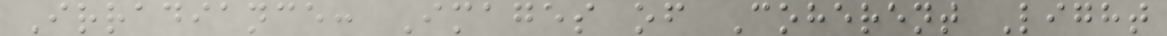Irradiance: Images of Coherent Light
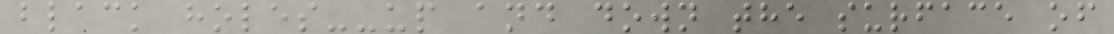black holes--up and down the surface of
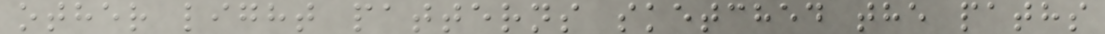other light patterns sketched the paths
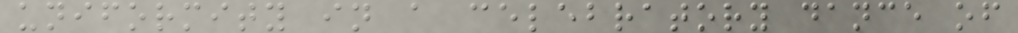uniformity in a celebratory dance of
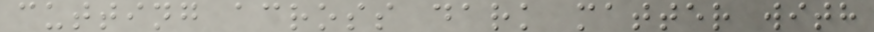cutting across dark matter with
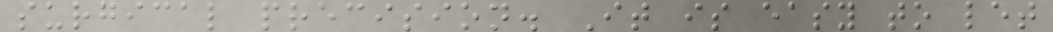surgical precision. It is easy to let
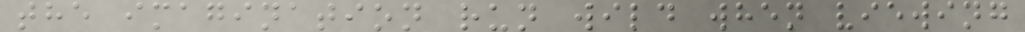the imagination run wild when viewing
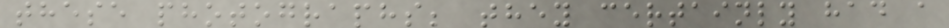these photographs; they certainly had a
